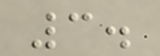3.
